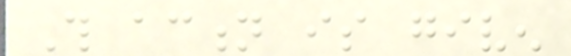This action is given
